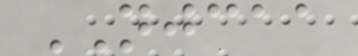NJCAA
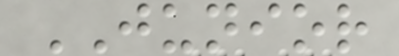JUNIOR
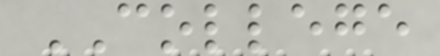COLLEGE
